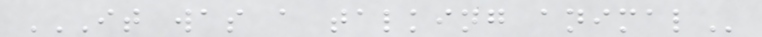IT WAS A TALKING ANIMAL
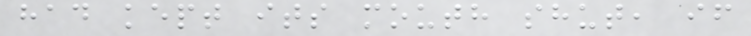had kept its mouth shut, if
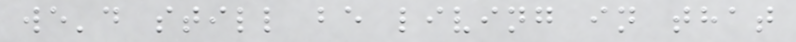we'd still be living in that
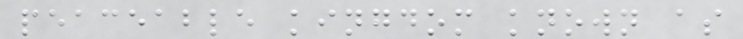peaceable kingdom known as
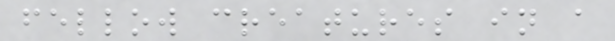fellow creatures in a
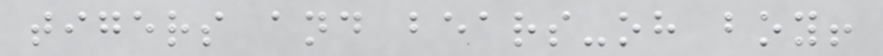tigers and bears-oh boy!
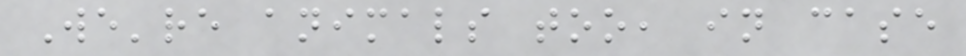We're animals too, in case
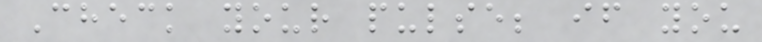Check your pulse; if you
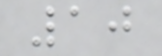10
